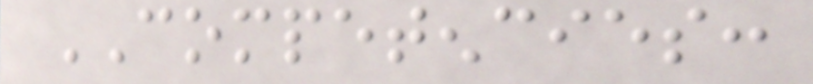COMPETENCIES:
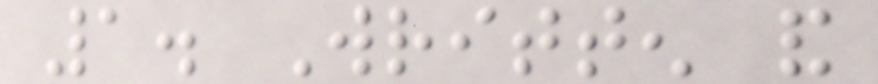1. Written and
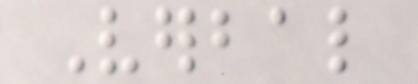Verbal
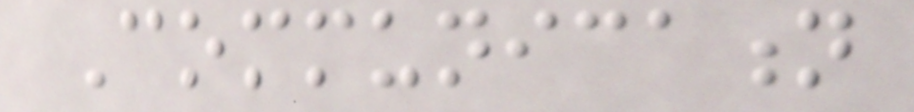Communication
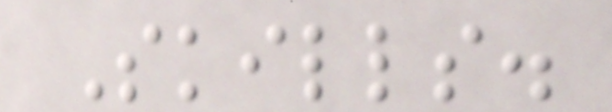Skills.
